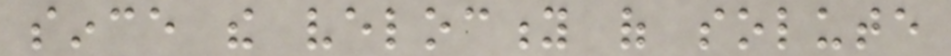since the velocity of solute
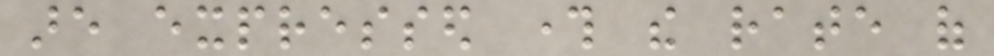are expressed through the rate of
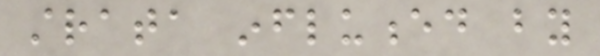strata influenced by
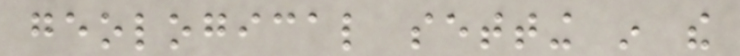geological setting in the
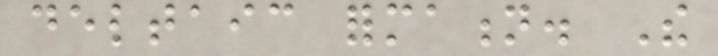deltaic formation. The
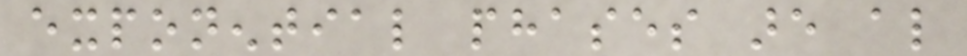exponential phases are also
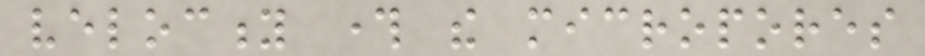velocity through the micropores
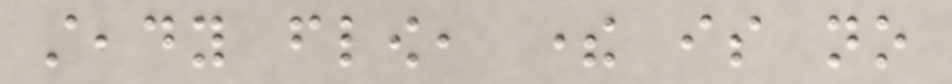steady flow, there is no
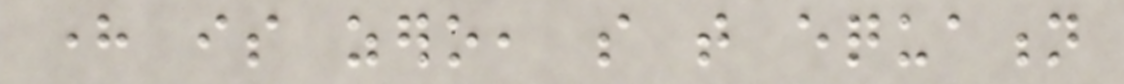here is zero, so that equation
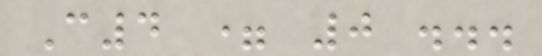C4 = 0 ...
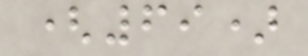(69)
